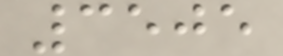3505
